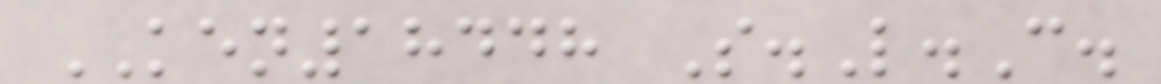KEN18448 S.L.C.
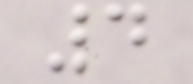4
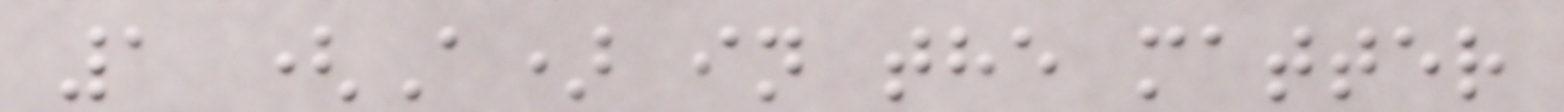1 (A) in the matter
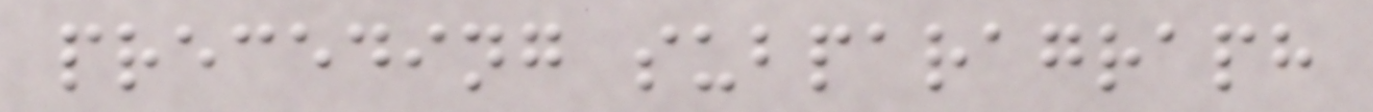preceding subparagraph
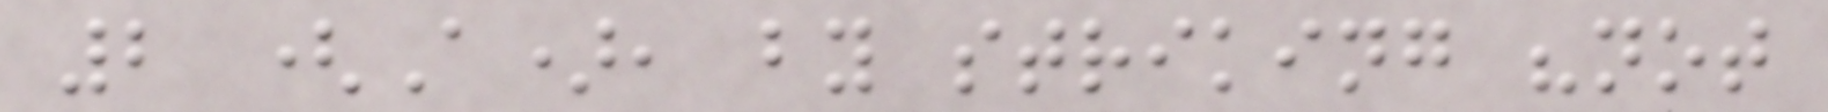2 (A), by striking "not
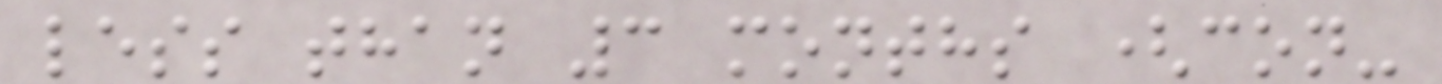less than 3 months (con-
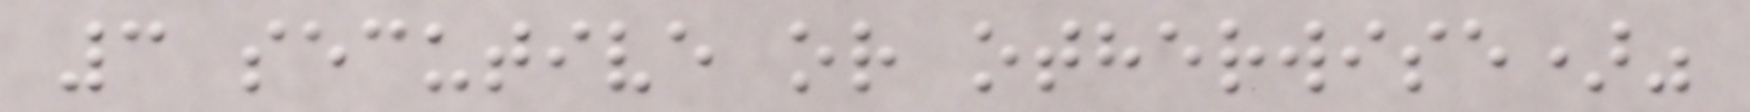3 secutive or otherwise)"
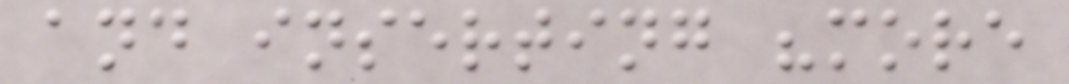and inserting "more
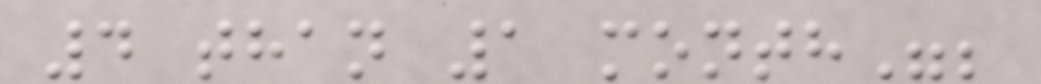4 than 1 month";
